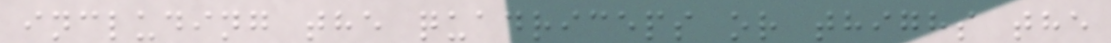including the quadriceps or thighs the
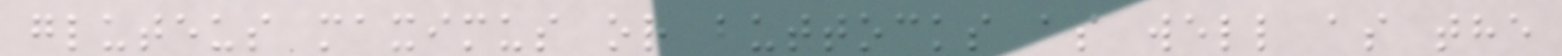gluteus maximus or buttocks as well as the
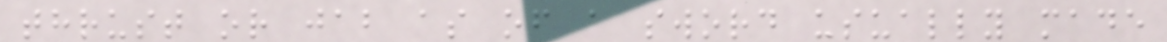thrust or jab as of a sword usually made
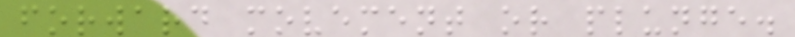forward movement or plunge.
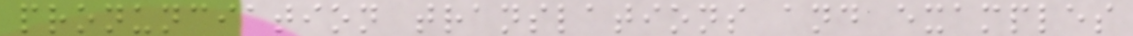pronunciation translations and examples
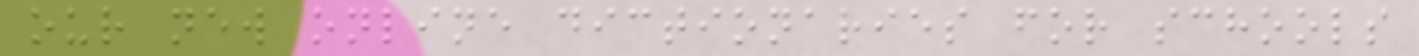our new online dictionaries for schools
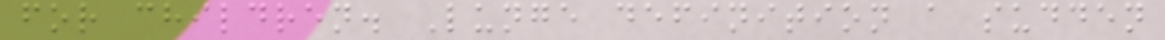for children. Lunge definition a sudden
